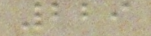229
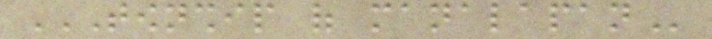TOWNSHIP OF MANALAPAN
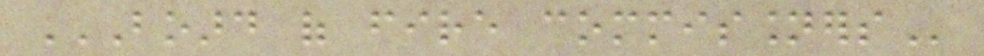BOARD OF FIRE COMMISSIONERS
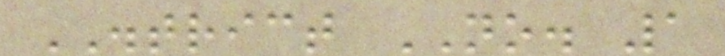DISTRICT NO. 1
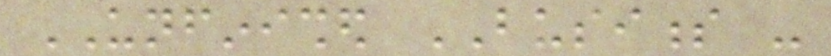UNFINISHED BUSINESS -
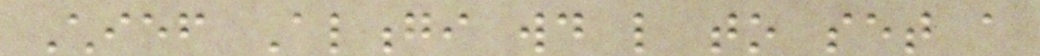Chief Alongi would like to set a
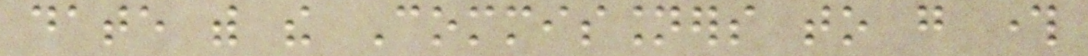date with the Commissioners to go through
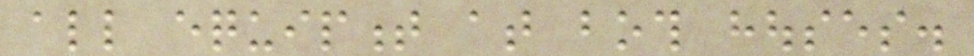all equipment at both houses.
